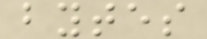bytes
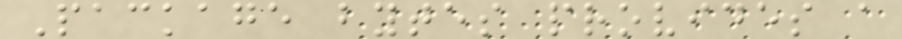Package bytes provides a
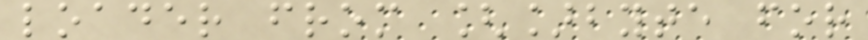loader from []byte for
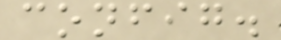config.
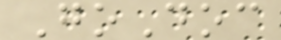GoDoc
